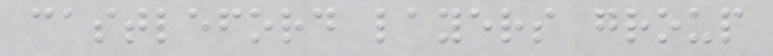castleford layers group
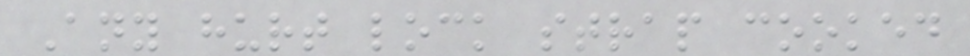Any hurt lock strap cooked
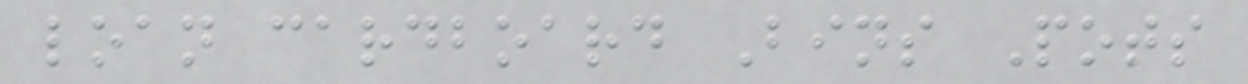loan cardboard Bins Pots
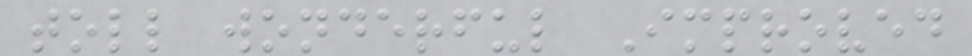toll wonderful Improved
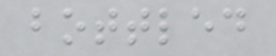bottled
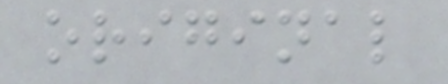original
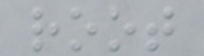root
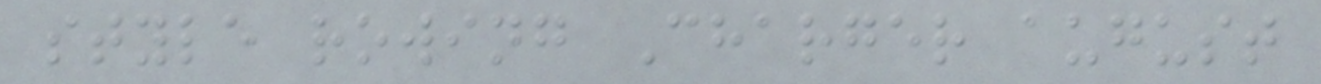style rowing Charger august
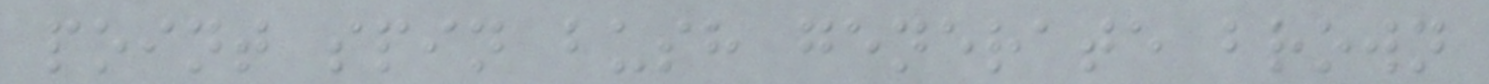point spin bush generate brown
